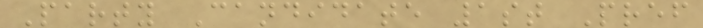Party Candidate 1st Pref
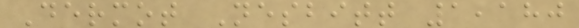Dermot Nesbitt 1,180
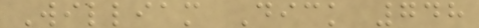William Dick 748
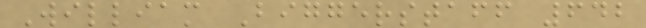William Biggerstaff 642
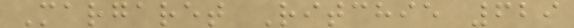Margaret Ritchie 629
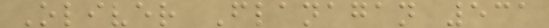Oliver Flanagan 531
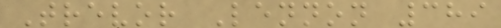Trevor Lennon 389
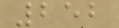252
